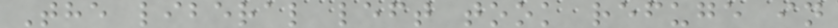The liberal left took refuge in
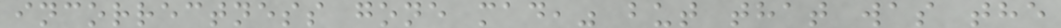incorrectness gone mad," but that was the
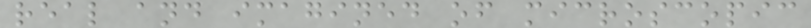real and imagined of microscopic
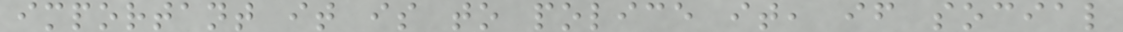important it is to police it, if social
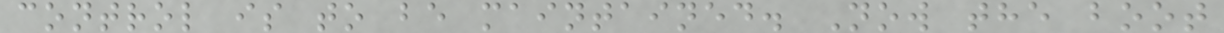control is to be maintained. Now the boot
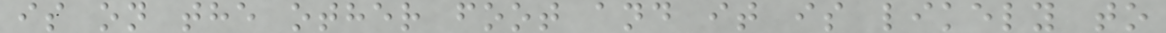is on the other foot and it is likely to
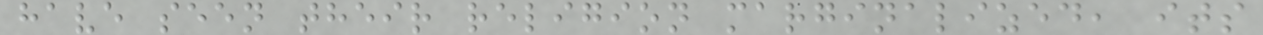have seen their religion marginalized, its
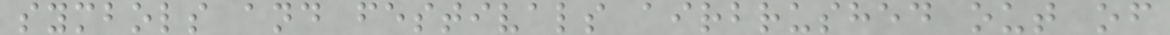symbols and festivals airbrushed out of
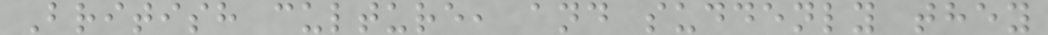British culture, and suddenly they
